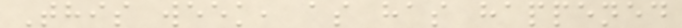This week, as has happened
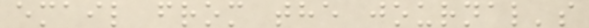email from the journal's
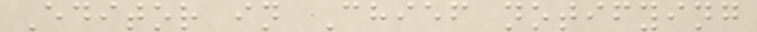Editor in Chief notifying
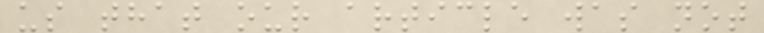us that our article was not
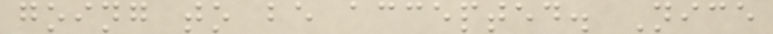going to be accepted. Nice
